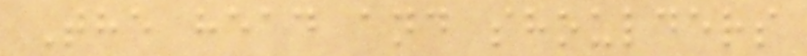The head and shoulders
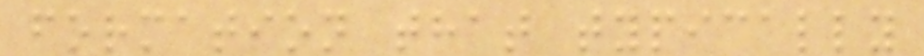formation that typically
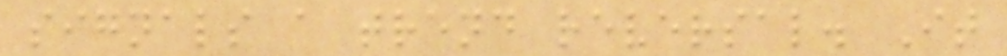signals a trend reversal. It
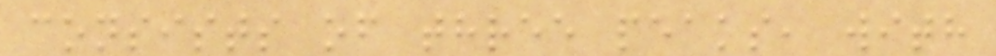consists of three peaks, with
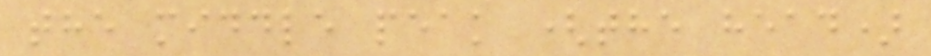the middle peak (the head)
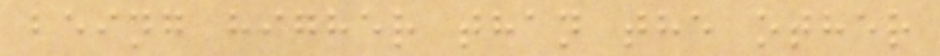being higher than the other
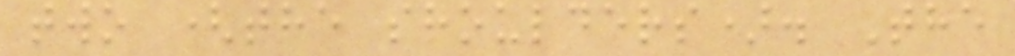two (the shoulders). The
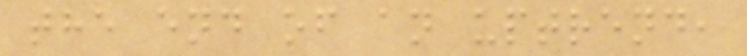the end of an uptrend,
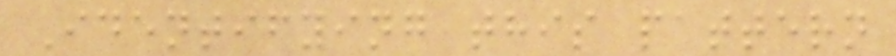Identifying this pattern
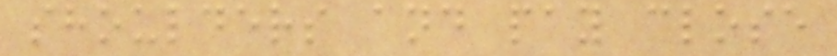shoulders and pay close
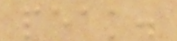peak.
